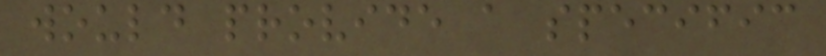would provide a specific
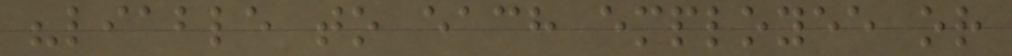"liable to each employee or
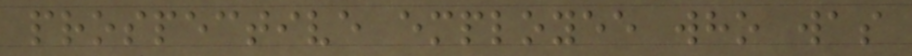prospective employee who was
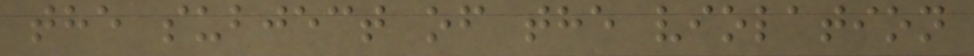the subject of the violation
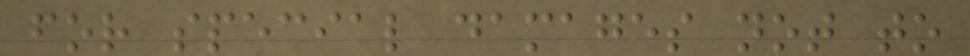for special damages not to
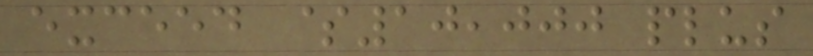exceed $10,000 plus
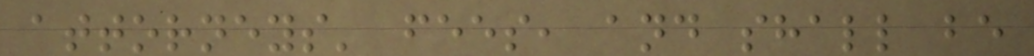attorneys' fees, and shall be
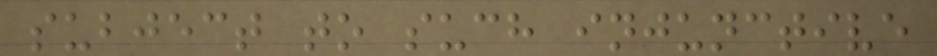subject to such injunctive
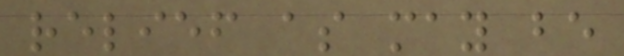relief as may be
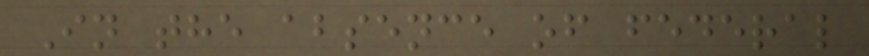In the absence of federal
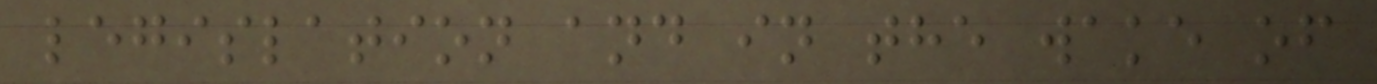legislation and in the wake of
